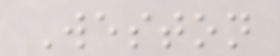Weston
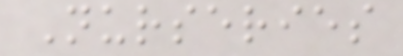Nurseries
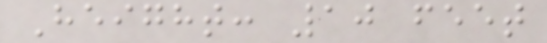Height: 10 feet
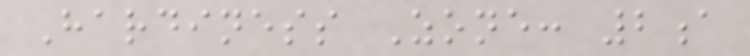Hardiness Zone: 2a
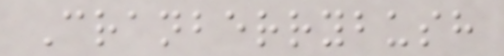Cranberrybush
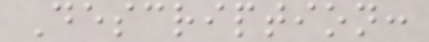Description:
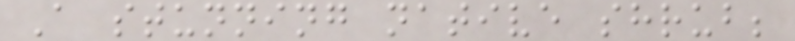A stunning native shrub;
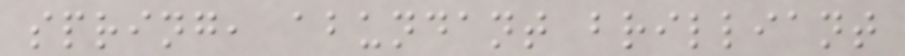spring, abundant brilliant
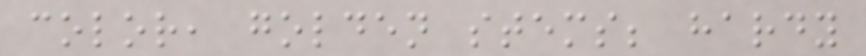color, golden stems; hardy
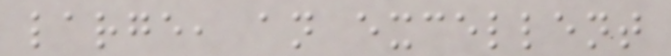large, an excellent
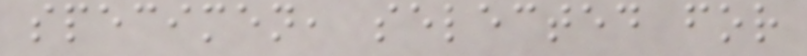specimen, selected for
